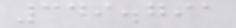349.791
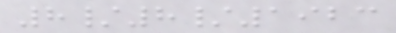8/8/1923
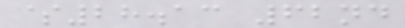$28.13 62nd
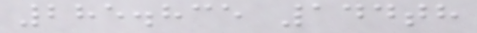285.835 144th
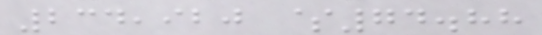234,920 $74.88
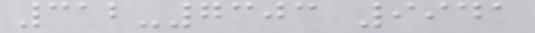312-7303 9941
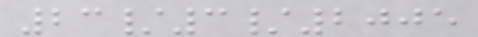23/3/2005
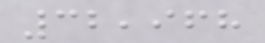32,968
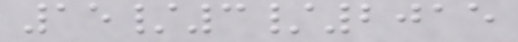15/3/2015
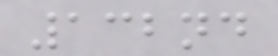132nd
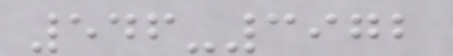546-3972
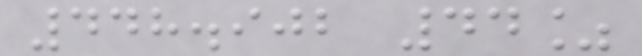448.902 44%
